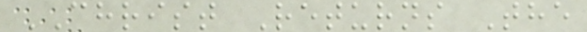CHRIST Returns The
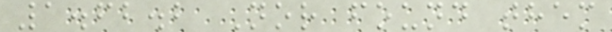1.62.2 Nor found them
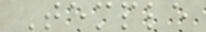Temple
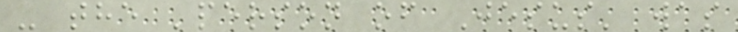- the 'person of Jesus' was
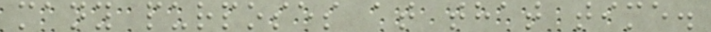many purposes at that time.
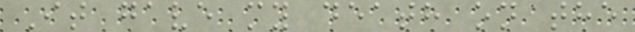It gave my death on the
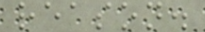reason.
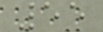55
